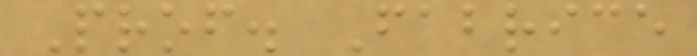Prof. Fabrice
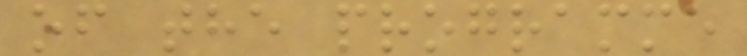of the programme
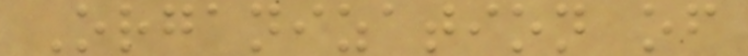Organization of
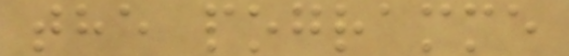the pogramme
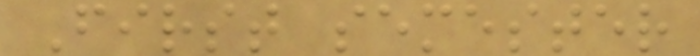First semester
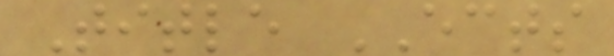Title ECTS
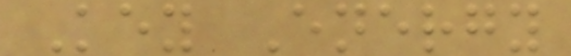Key Energy
